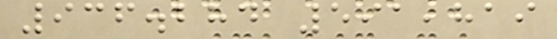936.284 591,819
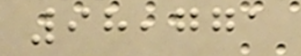98,771
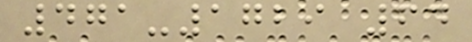471-1729 64
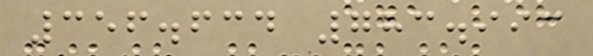356.634 783.993
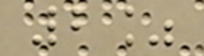2%
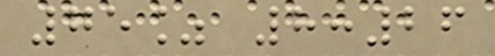75% 8:26
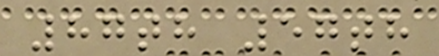87th 57th
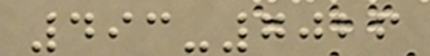493-7026
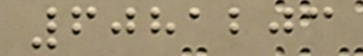6081203
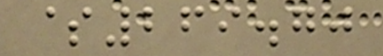$269.70
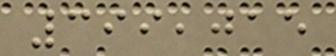399,015
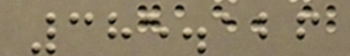385.126
